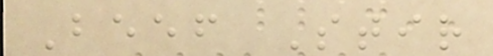Beef Stir
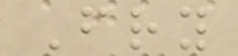Fry
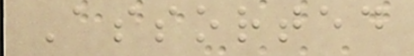Assorted
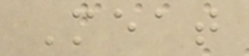Meat
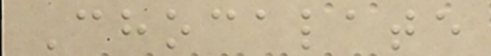Chocalate
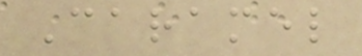Caramel
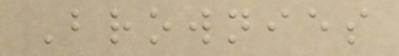Brownies
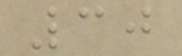30
